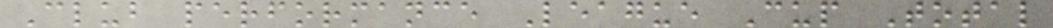Club performance League Cup Total
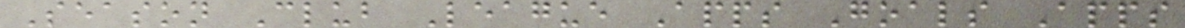Season Club League Apps Goals Apps
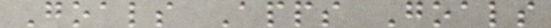Goals Apps Goals
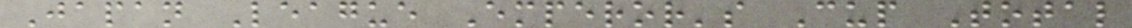Japan League Emperor's Cup Total
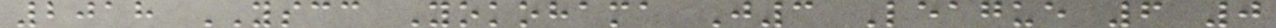2018 YSCC Yokohama J3 League 6 0
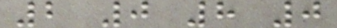2 0 8 0
